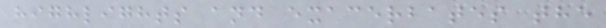highlights and exacerbates the
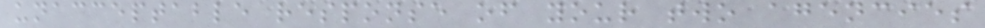unacceptable response of your two agencies
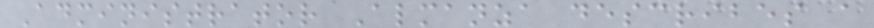Administrator Almanza describes a
